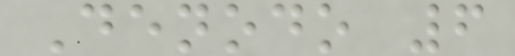Denodo 6
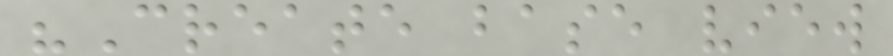"Create base view
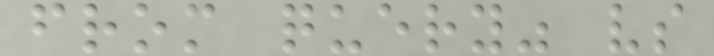from query" vs
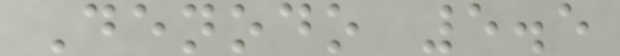Denodo 5.5
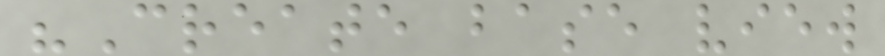"Create base view
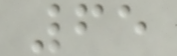65
